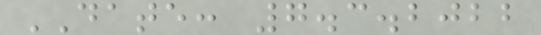DATE: 7.3.2022
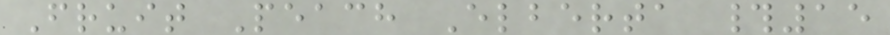Fruit Peach Elberta #15
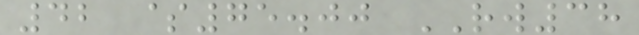42 $75.00 RW38
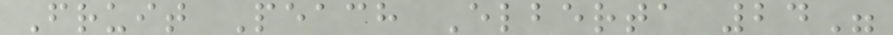Fruit Peach Elberta 24"
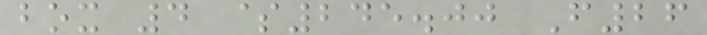box 4 $245.00 F26
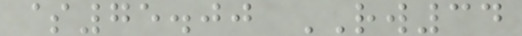$75.00 RW34
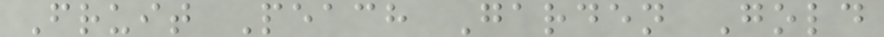Fruit Peach Garden Gold
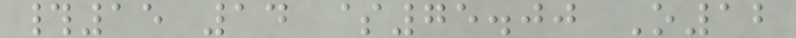#15 14 $75.00 O12
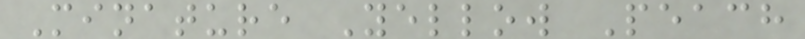Minature Yellow Peach
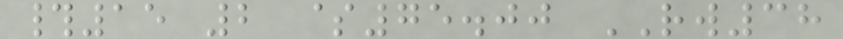#15 2 $75.00 RW38
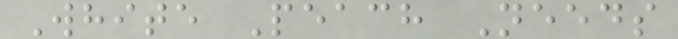White Peach Needs
